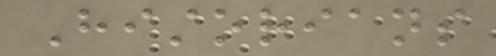Historians
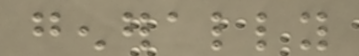generally
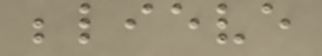believe
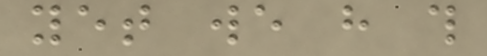yet we have this
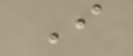I
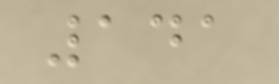141
